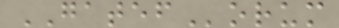GATEForum
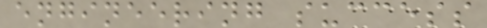engineering success
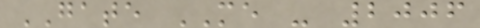GATE ME - 2006
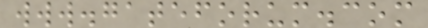www.gateforum.com
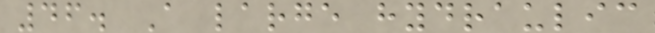46. A large hydraulic
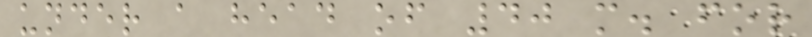under a head of 40 m. for
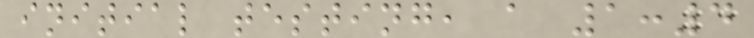initial testing, a 1:4
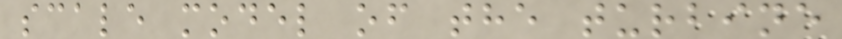scale model of the turbine
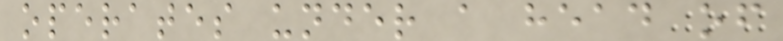operates under a head of
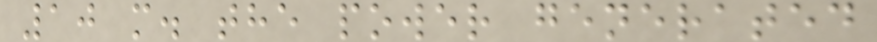10 m. the power generated
